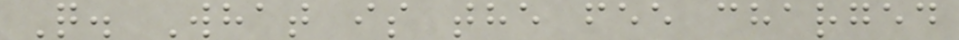Q. What is the fee charged
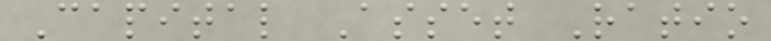Capital Asset Ratio
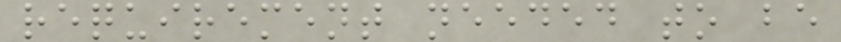requirement needed to be
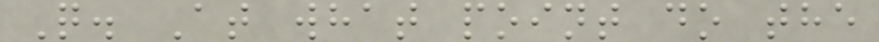Q. At what point do the
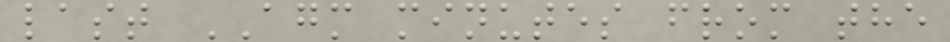last AGM minutes from the
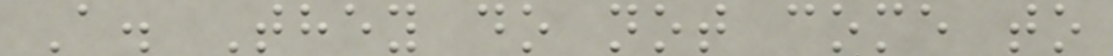A. They do not come to
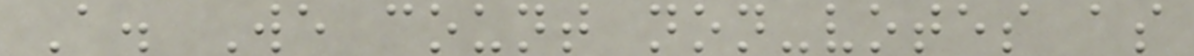A. We count non-votes as
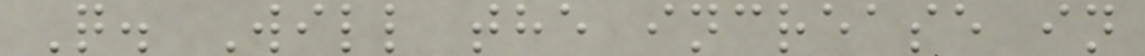Q. Will the increase in
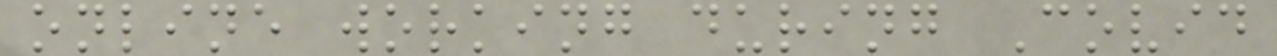online working during Covid
